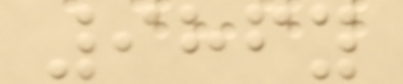986y
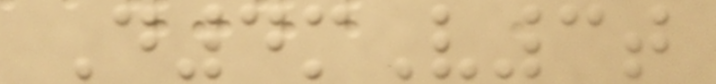D4mV3t
